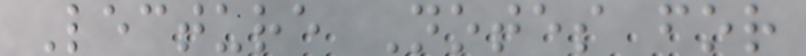Lecture Notes for
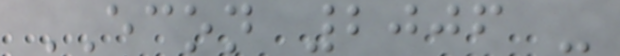ECON 2006 -
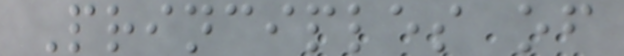Principles of
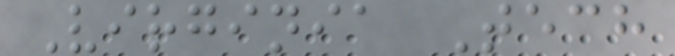Virginia Tech
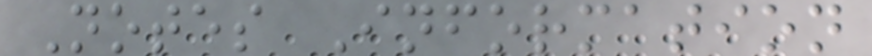Notes Information
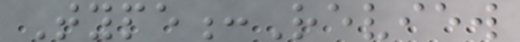Type:Review
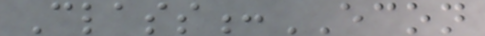Class:ECON
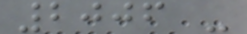2006 -
